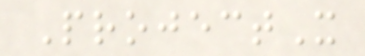ProjectX
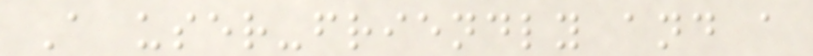A user-friendly and a
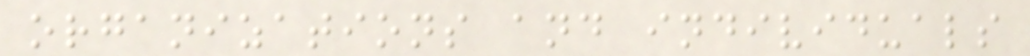organizations and individuals
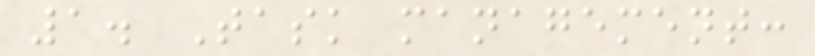1. Task management:
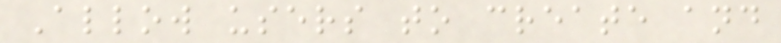Allow users to create and
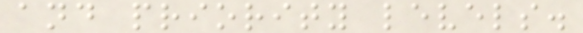and priority levels.
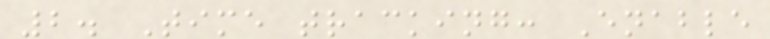2. Time tracking: Enable
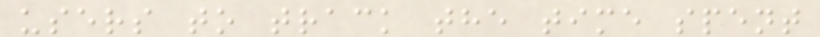users to track the time spent
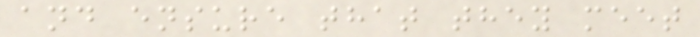and ensure that they meet
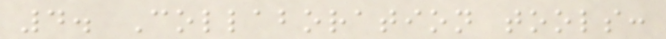4. Collaboration tools:
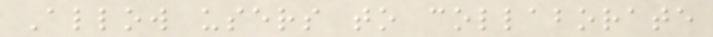Allow users to collaborate
